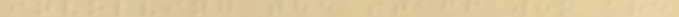involving the staff who are
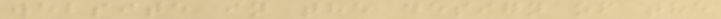website in the design of the
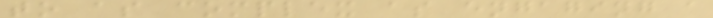to as complex as engaging a
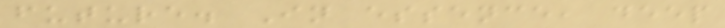future. In essence, deep
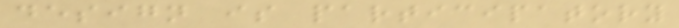design is participatory
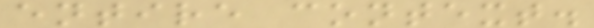entire context.
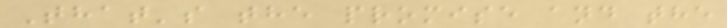That's the promise and the
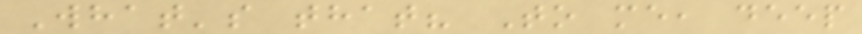What's that? To me, deep
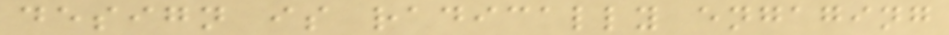design is radically engaging
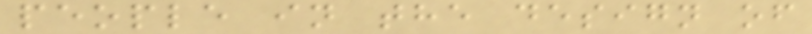people in the design of
